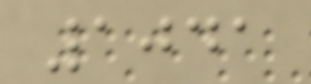1041
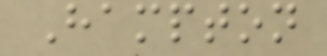Hampton
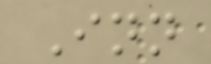Inn
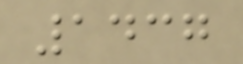1437
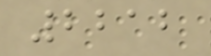2212
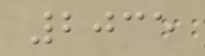2035
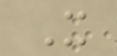X
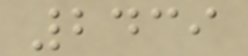2439
